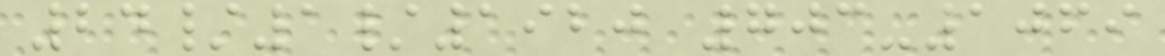24/1/1920 703-1069
